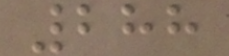288
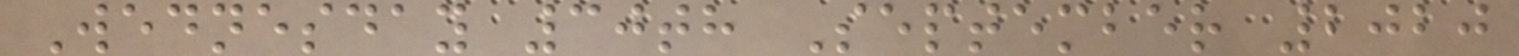Wednesday 30th September 2020
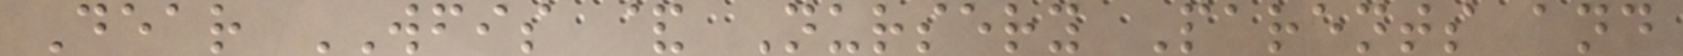Dear WFIS & Nursery Parents and
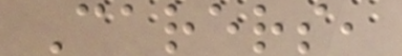Carers,
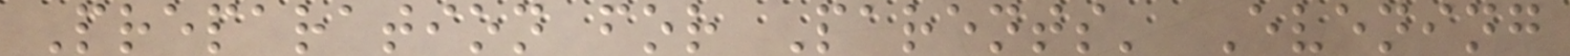Preparation for Parents' Evening
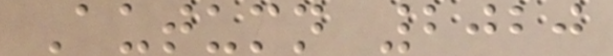Autumn 2020
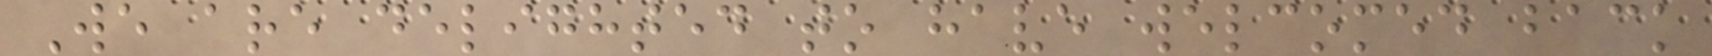We are delighted to have welcomed back
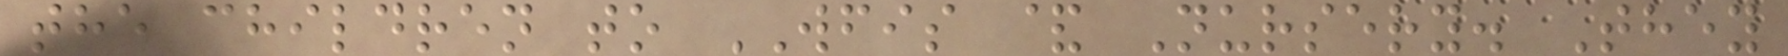the children to WFIS & Nursery. They
